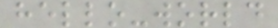hello-world
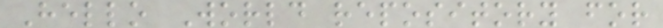Hello World repository for
